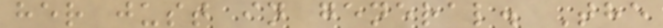her just in general. The
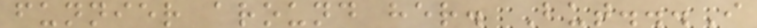funnier around her. But...I
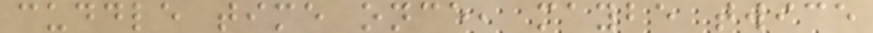cuddle time once, maybe twice
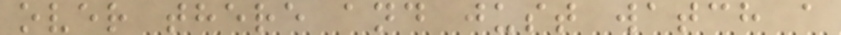over there and just watch a
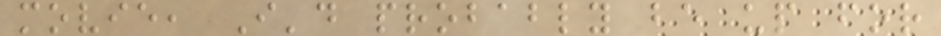movie, I'd probably be up for
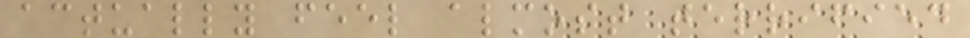actually feel almost terrified
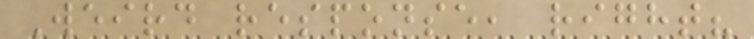Weird response, right?
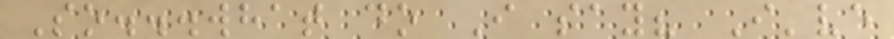So...what do I say? I've
